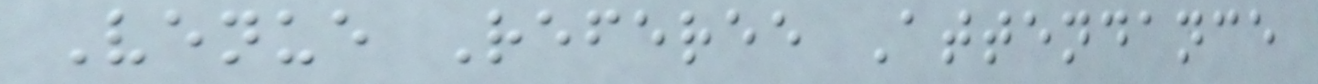Venue Referee Attendance
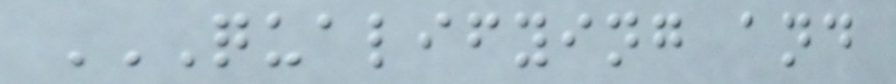QUALIFYING AND
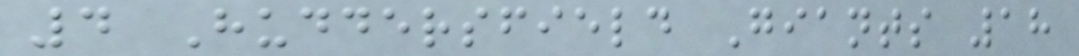4 Huddersfield Giants 18
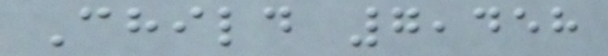Child 7,458
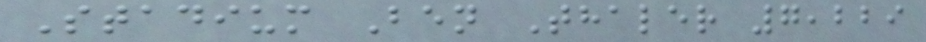Stadium Ben Thaler 7,229
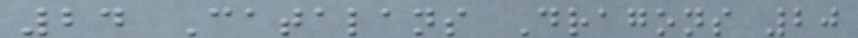24 Catalans Dragons 20
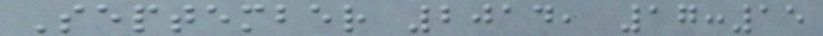September 2014, 17:15
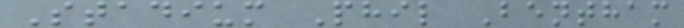Stadium Phil Bentham
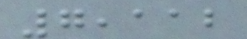7,112
